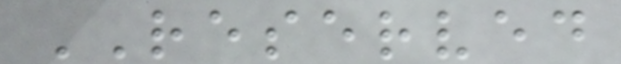RESERVED
